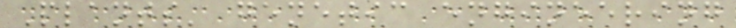Plants' genetic engineering
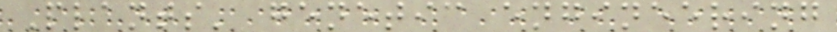Plants' genetic engineering
